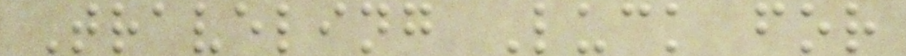Traveling Luck for
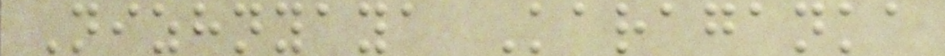Nizhnyaya Karaganka
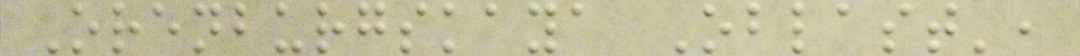Orenburgskaya Oblast',
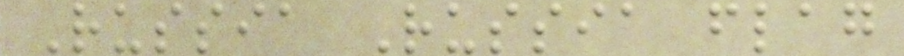Russia Russia flag
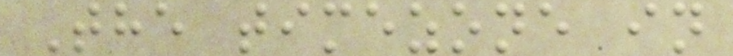The timezone in
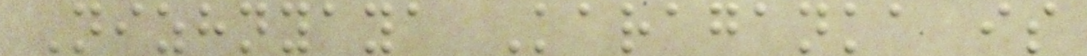Nizhnyaya Karaganka is
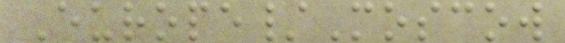Europe/Moscow
